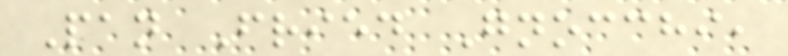Pan Fried Gnocchi,
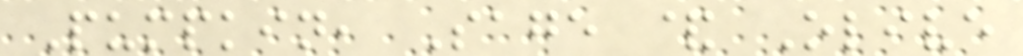Pumpkin, Sage & Olive
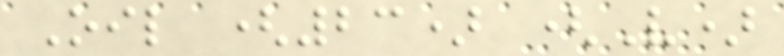Oil (23) (V)
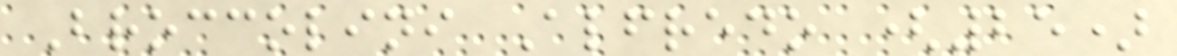Broccolini Alfredo (25)
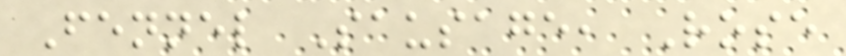Fennel Sausage, Rose
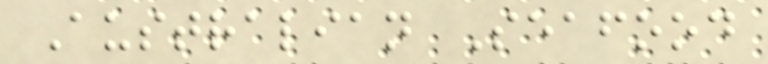Australian Seafood
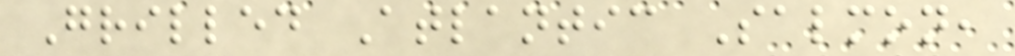Grilled Atlantic Salmon,
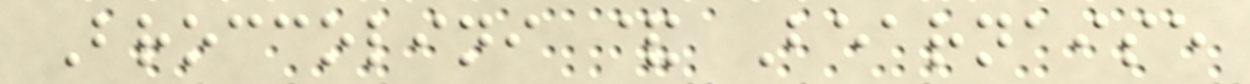Broccolini & Bearnaise
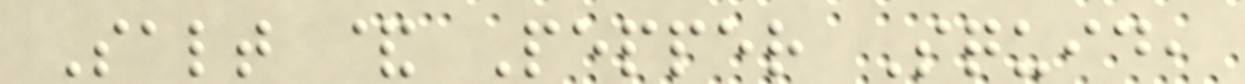Salt & Pepper Squid,
